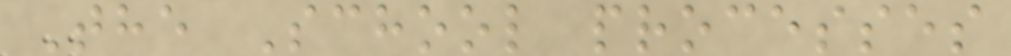The School processes
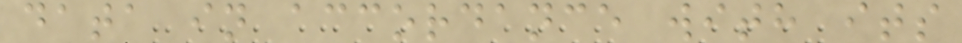data in accordance with its
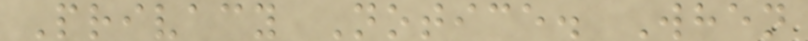Privacy Notice. When
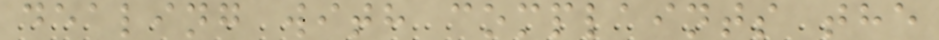dealing with complaints the
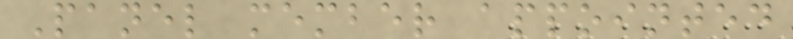Panel member appointed
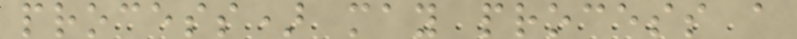process) may process a
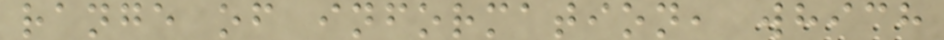range of information, which
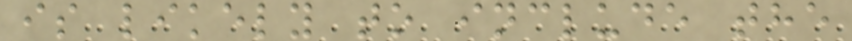is likely to include the
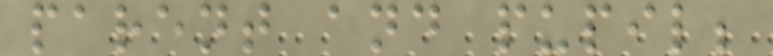parent and pupil;
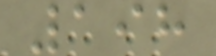198
